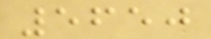5650
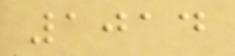1014
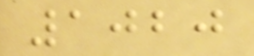1020
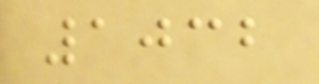1032
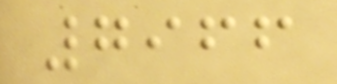7966
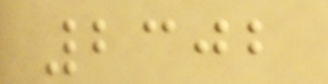2302
